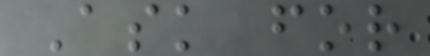Ask for
